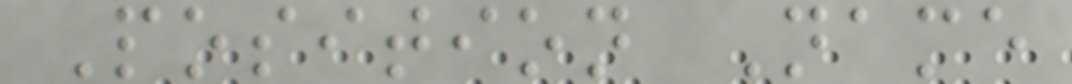Position Name
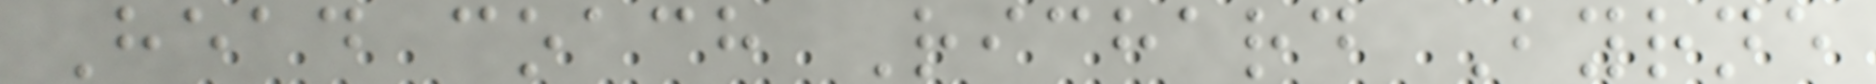Head coach Richard Byrne
